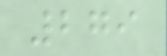279
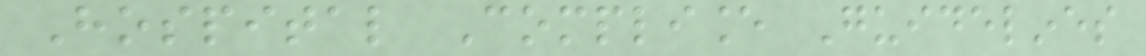Hospital Compliance Guidelines
